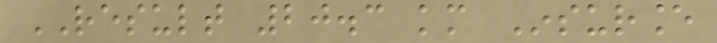RESULT 20.3 km Insurance
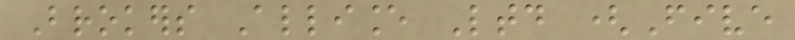Brokers Alliance Ltd (Five
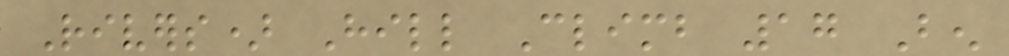Rivers) Hill Climb 17 Ben
